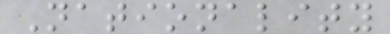Nationality
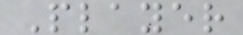Player
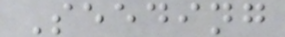Seeding
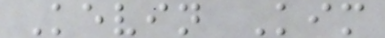Kevin Kim
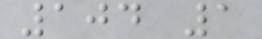104 1
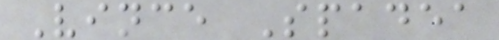Vince Spadea
